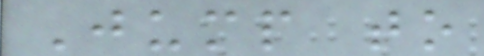Jump to
